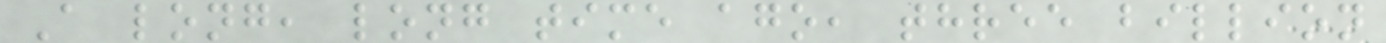A long, long time ago, three billion
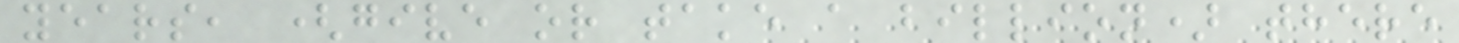years, (give or take a billion) there
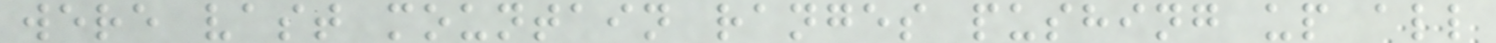were vast mountain ranges pushing up all
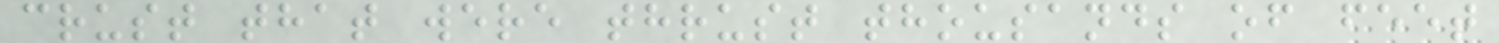crust that were thrust thousands of feet
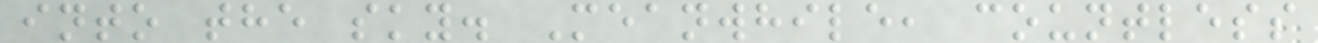into the sky. Meanwhile, countless
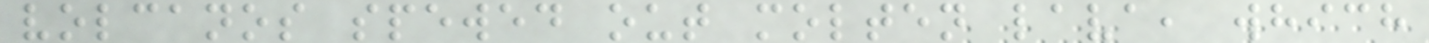volcanos spewed out molten lava, which
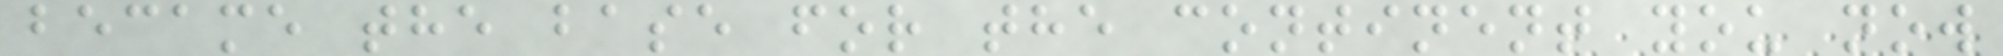became the base for the continent you now
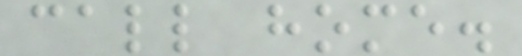call home.
